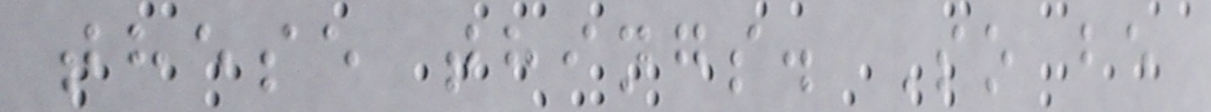these things. So be
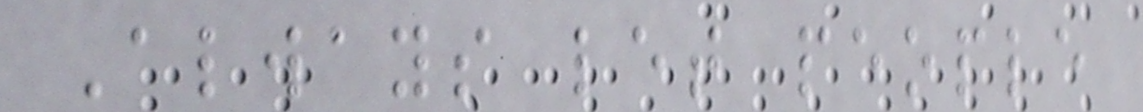Always let people
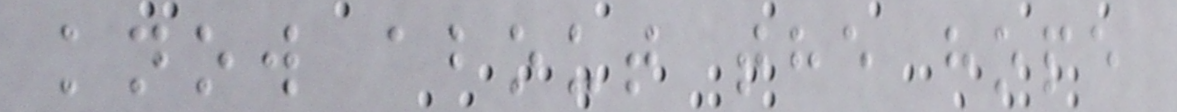know about the hope
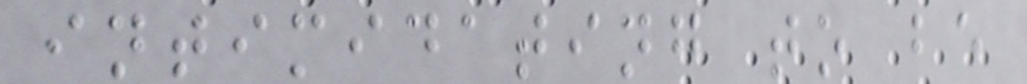intimidating to be
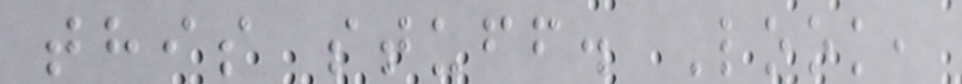this stuff. Look,
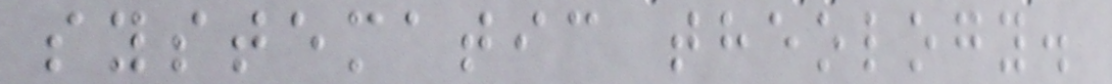systematic theology.
